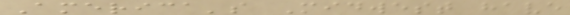America's Midwest have
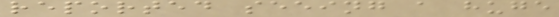reported seeing a huge
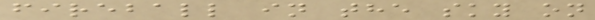fireball in the sky on
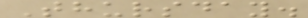Thursday.
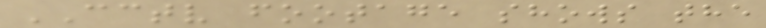CCTV footage shows the
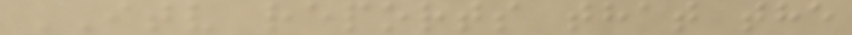ITV reports that the
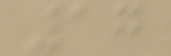17
